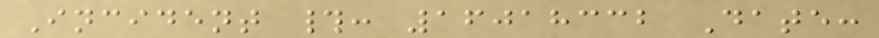Incident #: 16018332 Date:
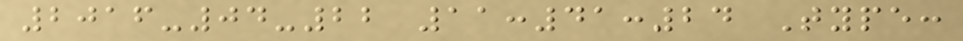2016-04-22 11:41:24 Type:
